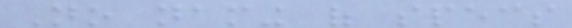No naming of specs
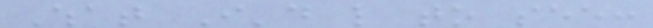What I'd like to see:
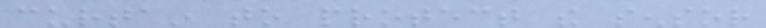curtain to protect the sensor
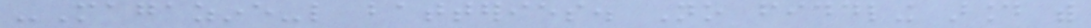-Magazine-like batteries. No fiddling around with
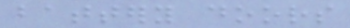battery doors
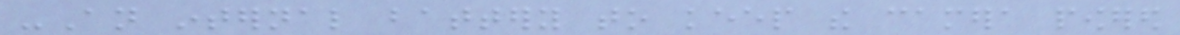-An internal battery to keep the camera powered
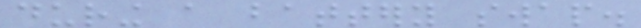during a battery swap.
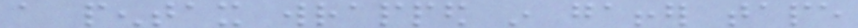a pentax wrapped in gaffer tape
